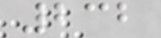232
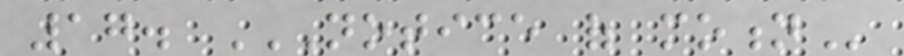17. NOTICE OF MOTION
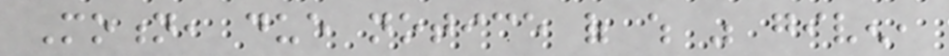Motion, due notice of which was given,
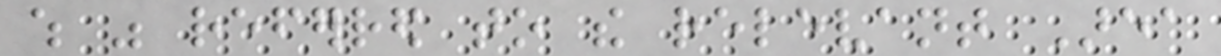which was referred to the relevant Area
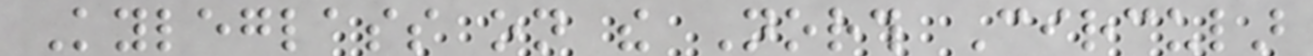Kyleglass on the North Circular
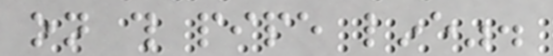on this pipe line".
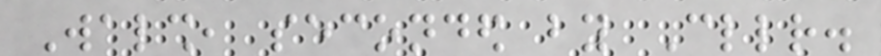Walsh, seconded by Cllr.
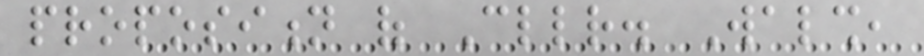proposition of Cllr. Walsh,
